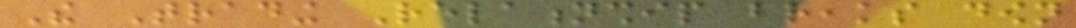The Trading Relationship breaks down
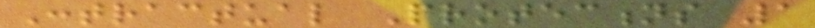Contractual Protections 1
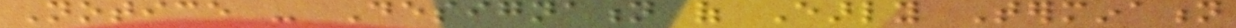Notice - Designation of Early Termination
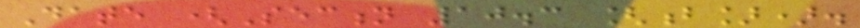Date (Section 10.3 [b]).
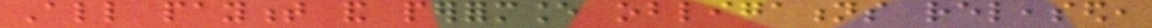All payment and performance obligations released,
